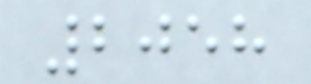2058
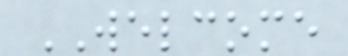WELCOME
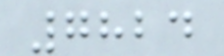7824
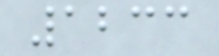1233
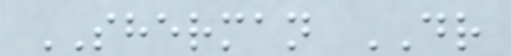SHERMAN DR
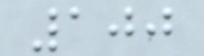100
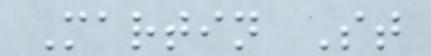Martin St
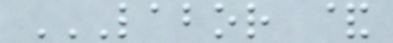LABOR &
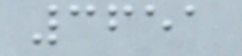3651
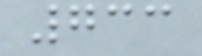733
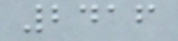2416
